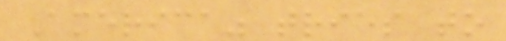America" tries to
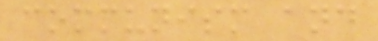communism and
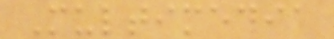Multimedia
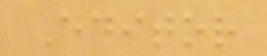Editor
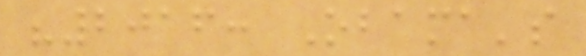"2016: Obama's
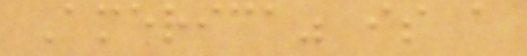America" is a
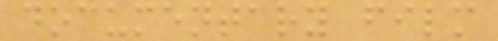documentary film
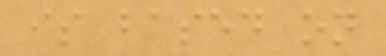is based on
